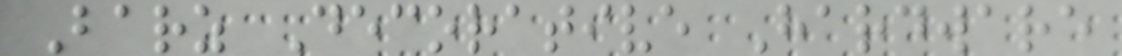Barz Decorative Hardware
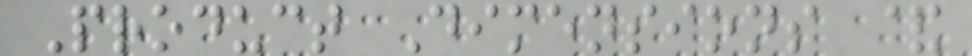Product Dimensions &
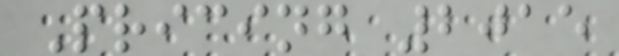Pricing 2015
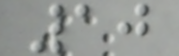10
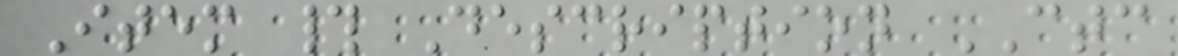Item # Description CTC
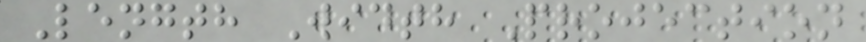Length Width Projection
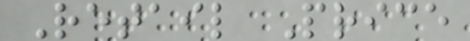Retail Price
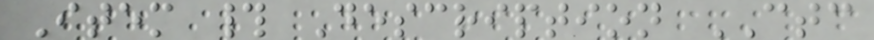Item # Description CTC
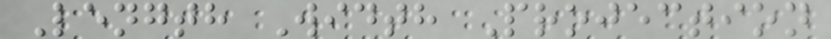Length Width Projection
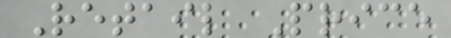Retail Price
